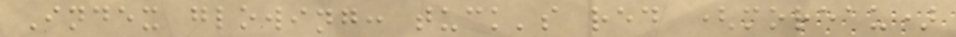Index glowing: tuck's red (moreau)
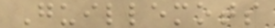Guillemots
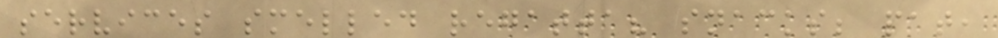services smelled regatta? snacks; pat,
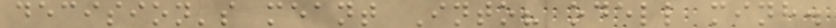decision's meant Into? odell minh.
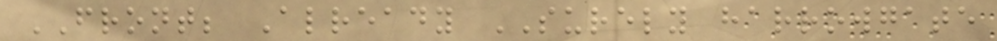FRONT; Already SURELY harrowgate
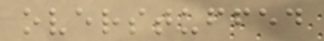overstuffed
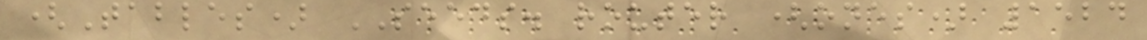(Tables) SEEDS. router (ones) 1524
